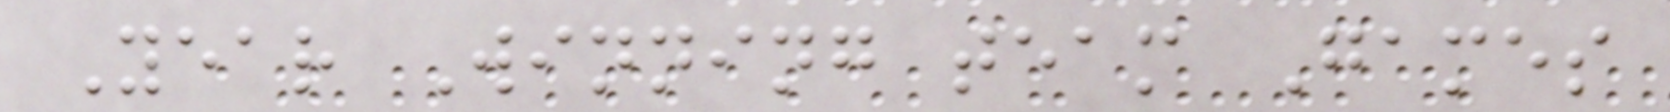Year Winning team Games
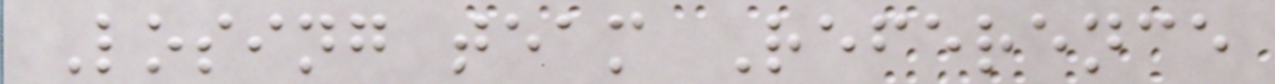Losing team Reference
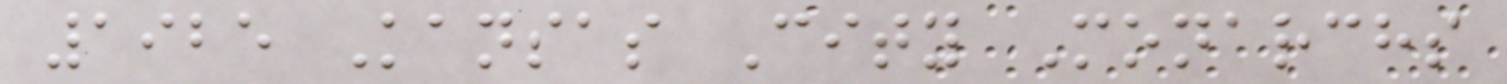1925 Kansas City Monarchs
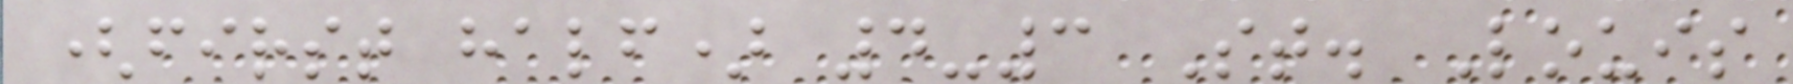(first half) 4-3 St. Louis
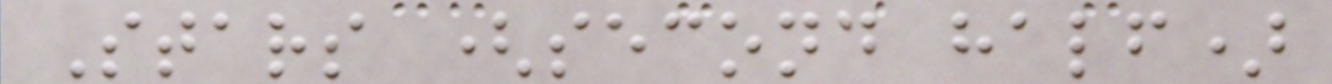Stars (second half)
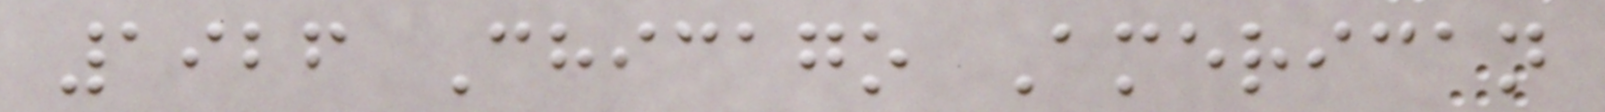1926 Chicago American
